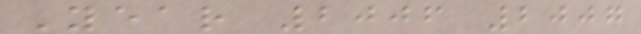Year 2006 2007
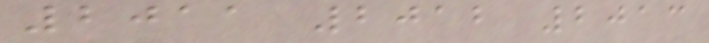2011 2012 2013
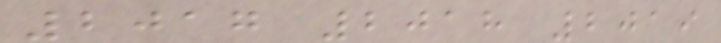2017 2018 2019
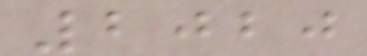2020
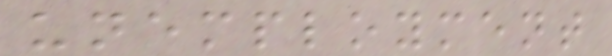unemployment
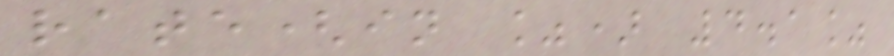rate(in %) 4.1%
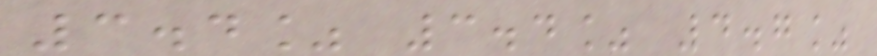3.4% 3.4% 4.7%
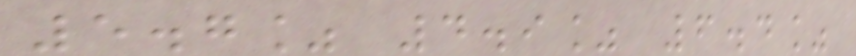5.7% 4.9% 6.4%
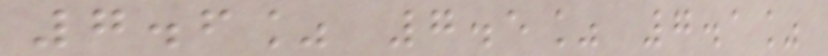7.6% 7.5% 7.1%
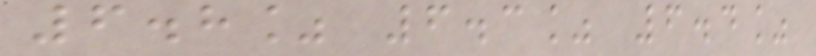6.8% 6.3% 6.4%
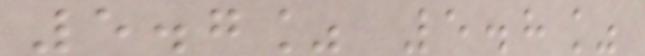5.7% 5.8%
